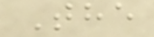The
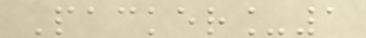Packer_1
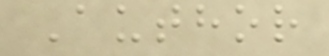Author
